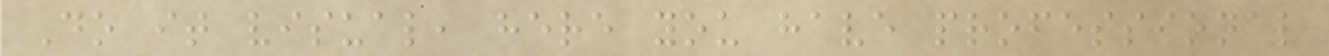Do it visual, here you have professional
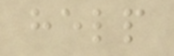help
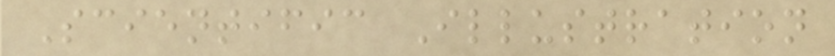Scientific Illustration
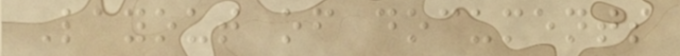Layout of documents
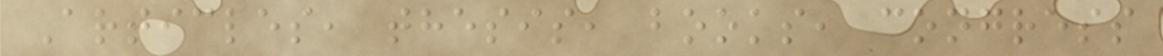Articles, thesis, books, congress
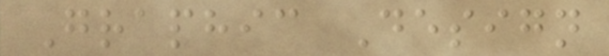Graphic Design
